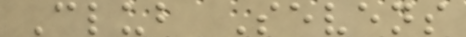Club Sevens
